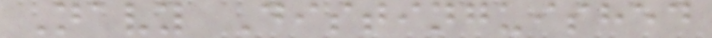Navy Distinguished
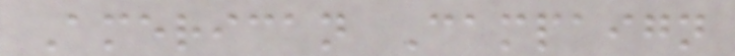American Campaign
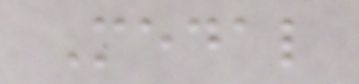Medal
